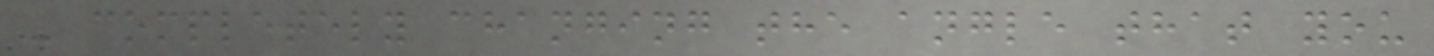- completely changing the angle that you
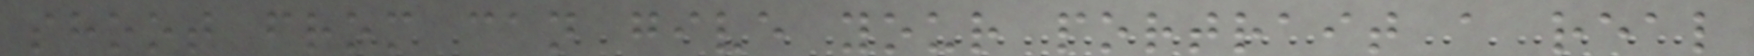shoot from can give your portrait a real
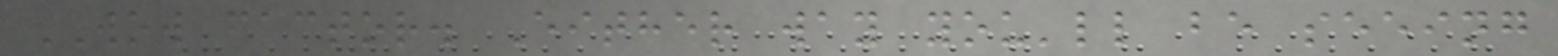WOW factor. Either way you'll be seeing
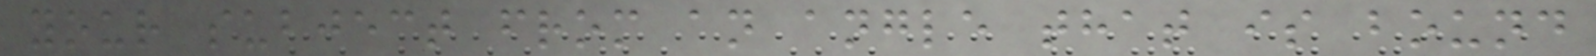your subject from an angle that is bound
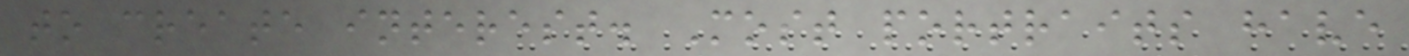to create interest. Most portraits have
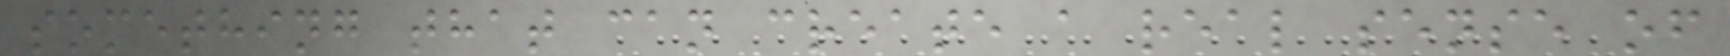something that can create a real sense of
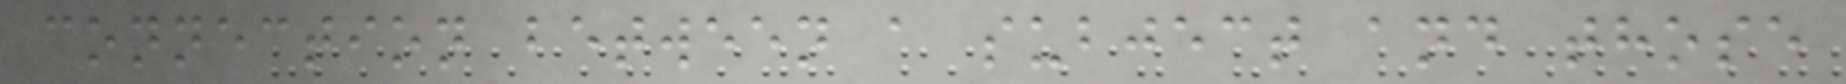connection between a subject and those
